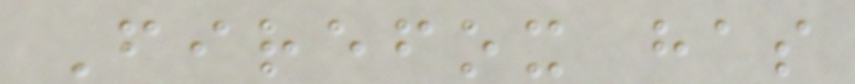Firefox has
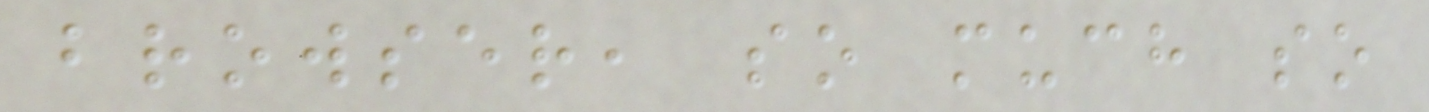browser, so much so
